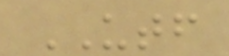UTF
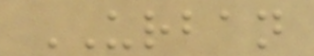URBAN
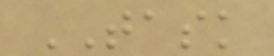TASK
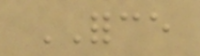FORCE
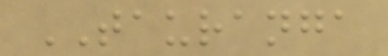TAURANGA
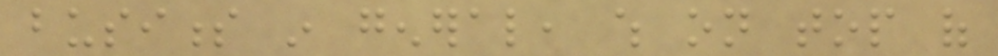business in general, which on top of
